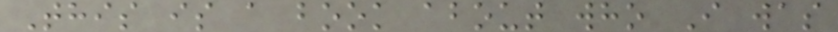This is a book about who I was
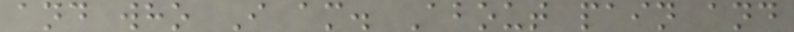and who I am. About pain and
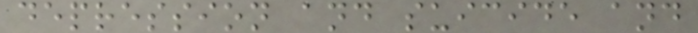depression and suicide and
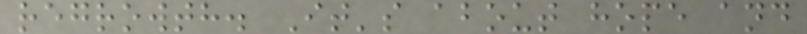regrowth. It's about hope and
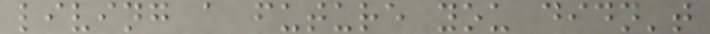living a future you didn't
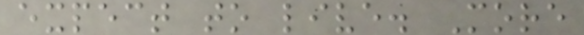expect to live. More
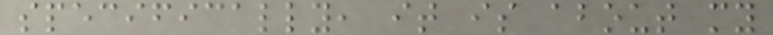specifically, it is about my
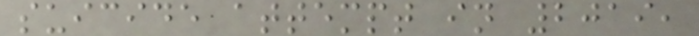suicide attempt in 2019,
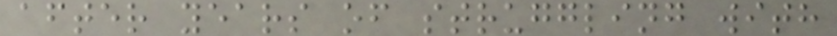after years of struggling with
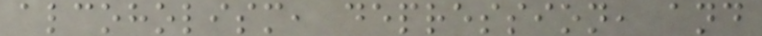alcoholism, depression, and
